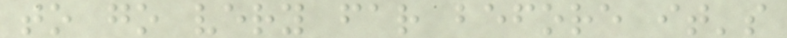to go very far before it's
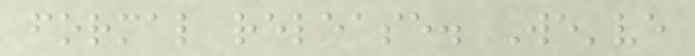formal release. We've
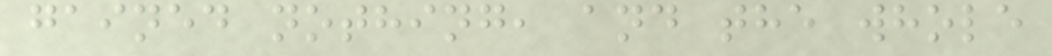gained nothing, and the whole
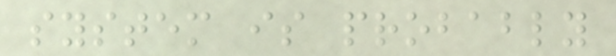system is probably
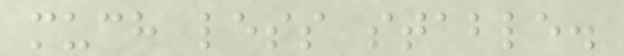much less stable.
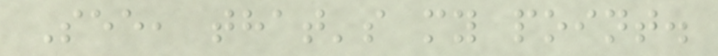See, that's my point.
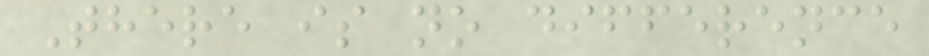There is no difference
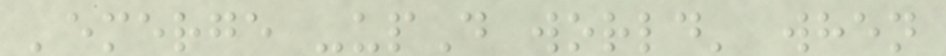'emerge -upD world' when
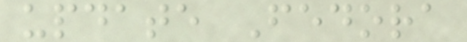update Fedora
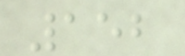152
